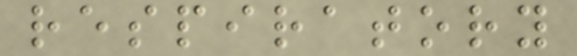respiratory
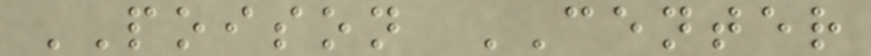POISON CENTER
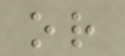or
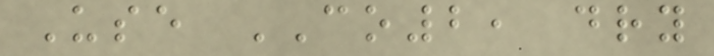Use CO2, dry
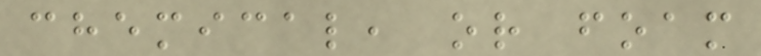chemical, or foam
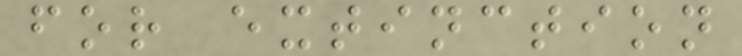for extinction
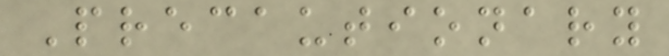Precautionary
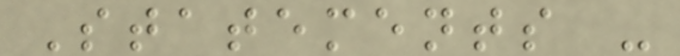Statements -
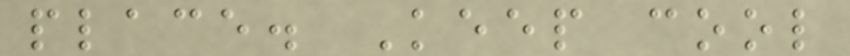place. Keep cool
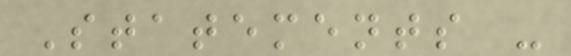Statements -
